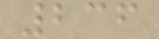236
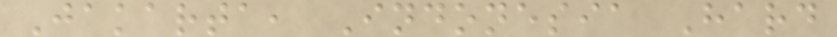Jakarta, Indonesia Hard
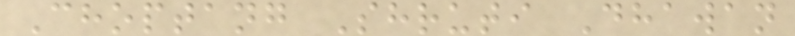Choptang Shruti Dhawan
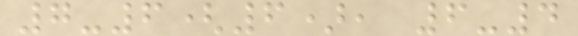7-6(6), 6-4
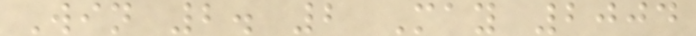Win 2. 2 May 2004
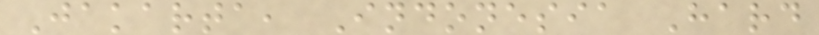Jakarta, Indonesia Hard
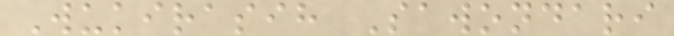Wukirasih Sawondari
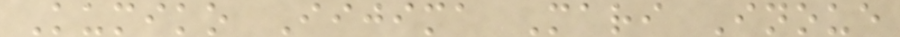Kumiko Iijima Mari Inoue
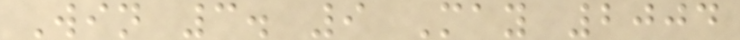Win 3. 9 May 2004
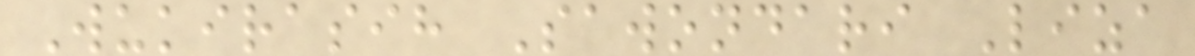Wukirasih Sawondari Liza
